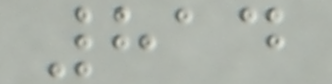814
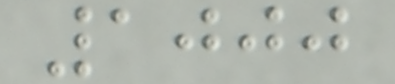1000
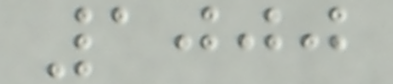1000
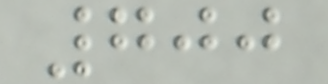700
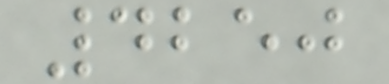4250
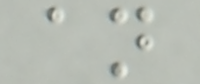an
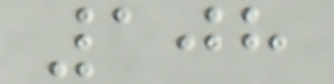108
